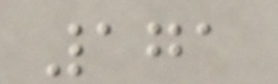171
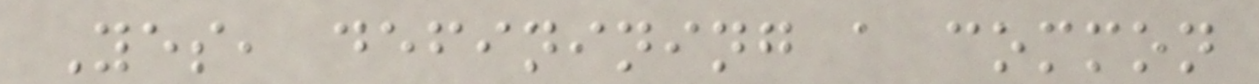Yes, definining a common
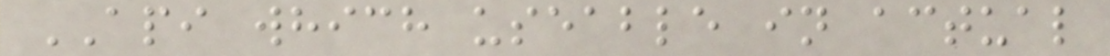API which useable in actual
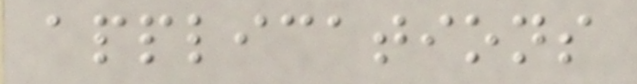applications
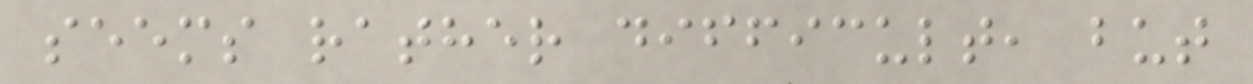seems rather difficult, but
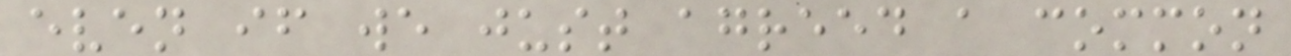even if we just agreed a common
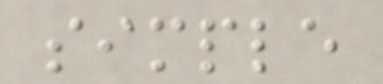simple
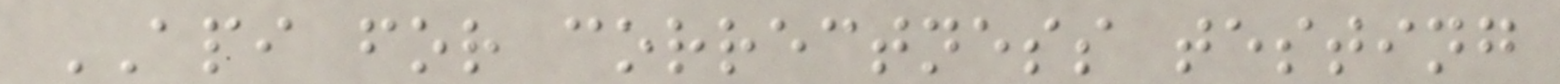API for correctness testing
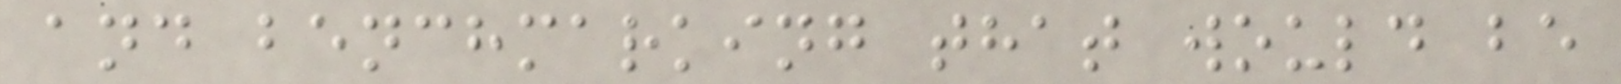and benchmarking that would be
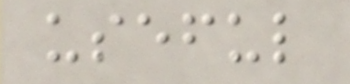useful
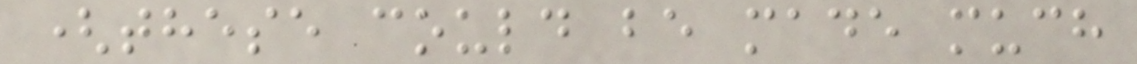(these could be made much
